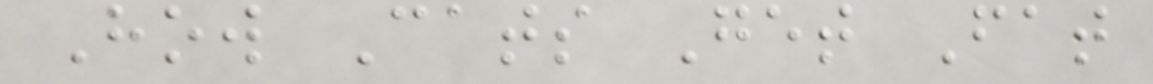How Cats Get Fat
